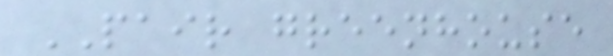PAIR greenhouse
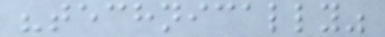"technically"
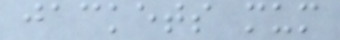jackets mum
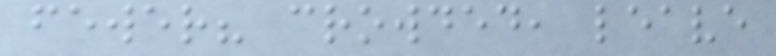fewer? crowded, leave
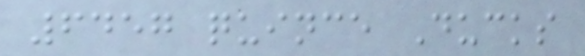6457 quince Ducks
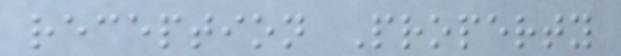reception Property
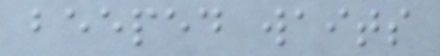beeped waits
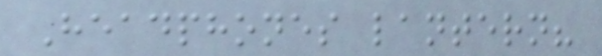Headphones lantern?
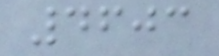4603
